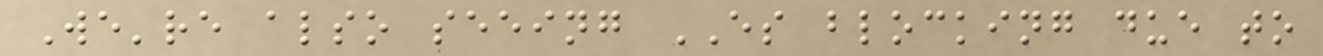We're also seeing ES blocking due to
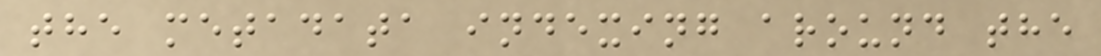the metadata indexing around the
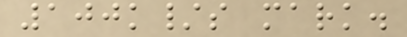100k/s mark.
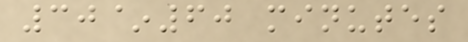30~60 minutes
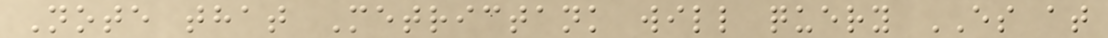Note that Metrictank will query ES at
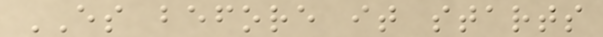ES before it starts
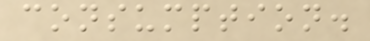consumption.
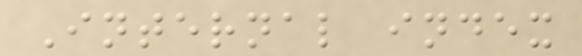Internal index
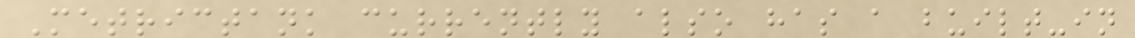Metrictank currently also has a built-in
